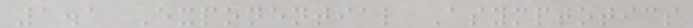1.1 Exponential Asymptotics
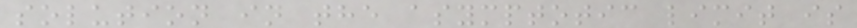solution in the asymptotic limit is
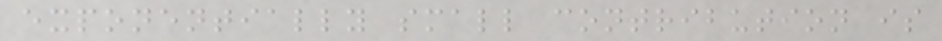exponentially small contribution is
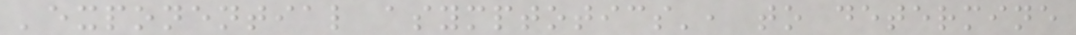'exponential asymptotics', to determine
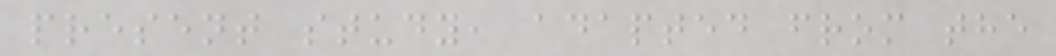present study, adapted from the
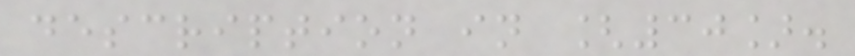description in [30].
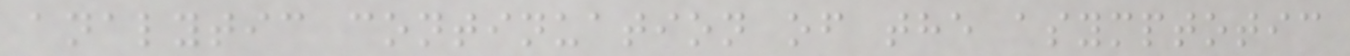analytic continuation of the asymptotic
